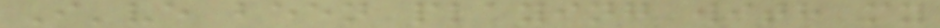I've been playing with my
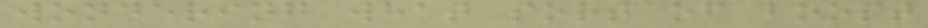wondering what sort of boost
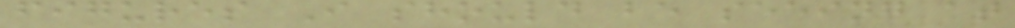figures I should be seeing at
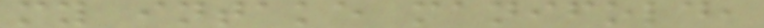my intake manifold,
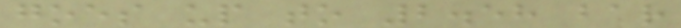goes up to 2.58 bar
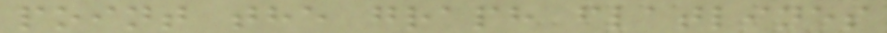point the graph flatlines
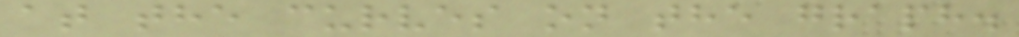at the curves on the graph.
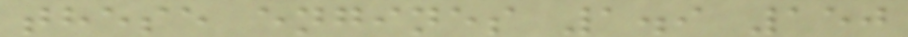these engines 1.9 150
